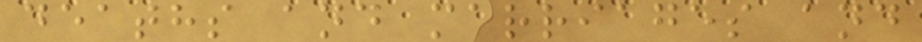deaths and marriages and
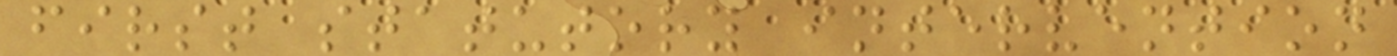first statutory intervention
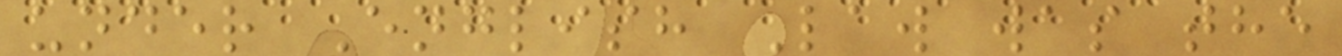under English Law was the
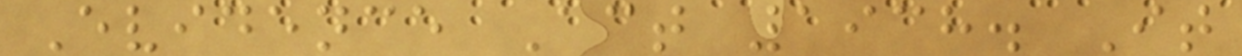Evidence Act 1938. It
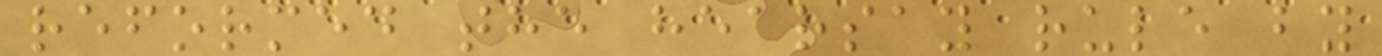reformed the hearsay rule by
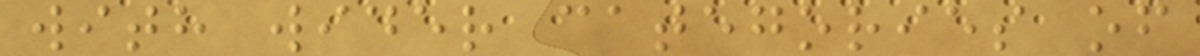with wider categories of
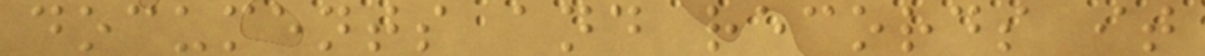documents and records it
